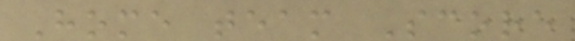Home team Score
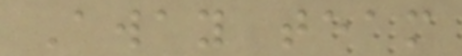Away team
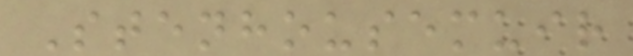Stenhousemuir
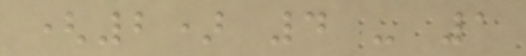(2) 4 - 1
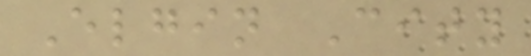Elgin City
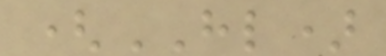(HL)
